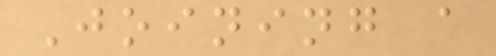Joining a
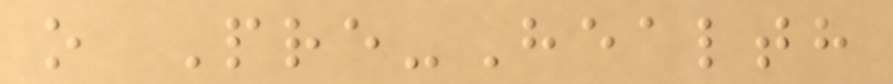o Pre-Health
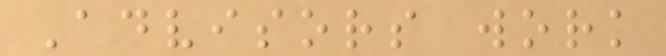Advisors work
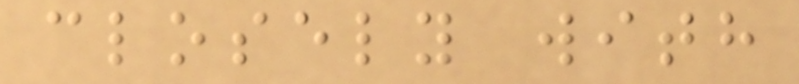closely with
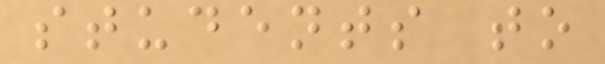students to
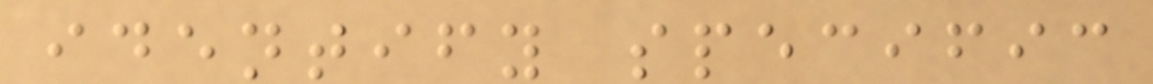identify specific
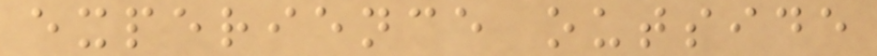experience outside
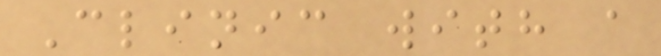Clinic with a
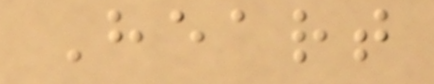Heart
